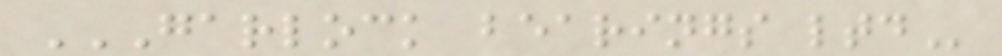GARLOCK BEARINGS LTD
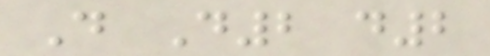D D2 d2
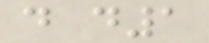d d1
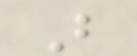B
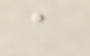a
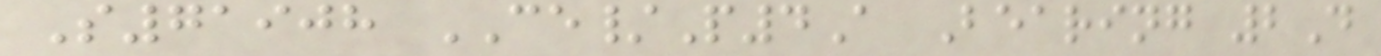S71908 CE/P4A Bearing 2D
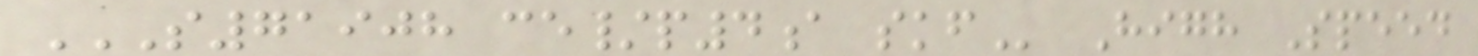S71908 CE/P4A SKF High Speed
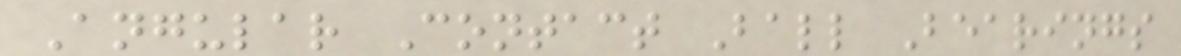Angular Contact Ball Bearings
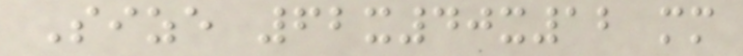Size 62x40x12 mm
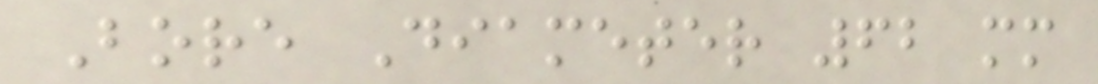Bore Diameter 62 mm
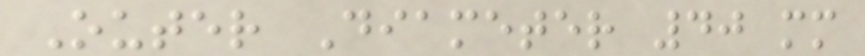Outer Diameter 40 mm
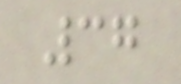37
